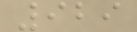929
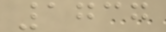1737
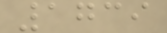1739
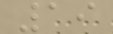19
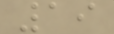19
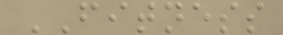FITNESS
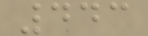443
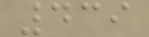439
